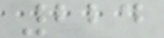224
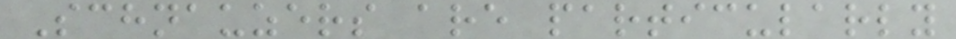Schnauzers are particularly
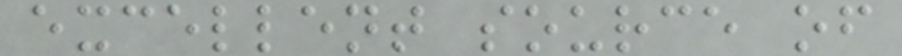excellent source of
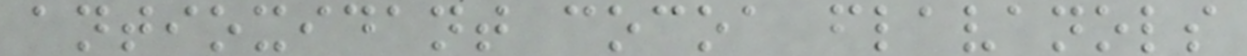antioxidant cocoa flavanols
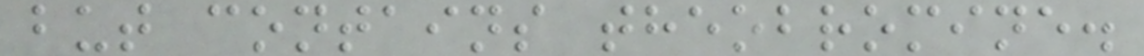but contains theobromine.
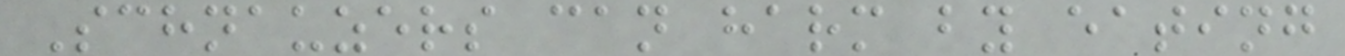Schnauzers can harm by eating
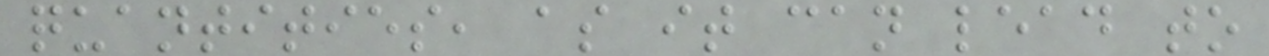quantities, as it can lead to
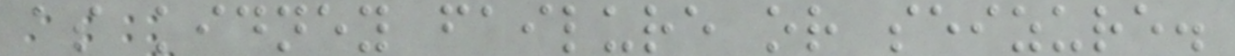as kidney failure or seizure.
